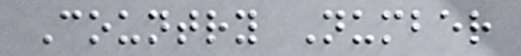Country Number
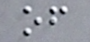of
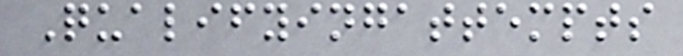Qualifyingattempts
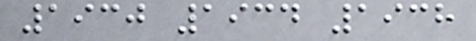1930 1934 1938
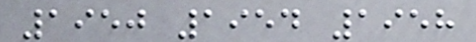1950 1954 1958
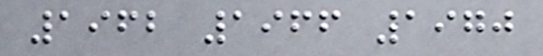1962 1966 1970
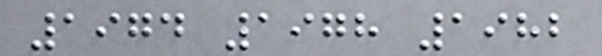1974 1978 1982
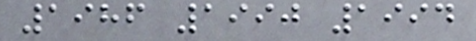1986 1990 1994
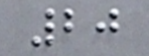20
